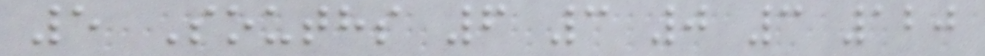5 Souths 6 3 0 3 120
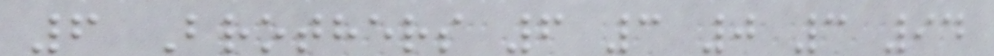6 Brothers 6 3 0 3 94
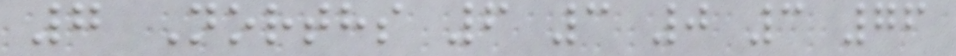7 Norths 6 3 0 3 76
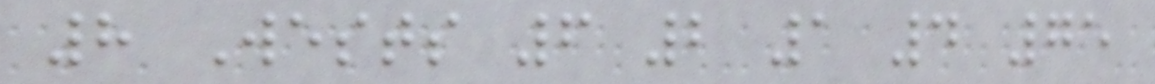8 Wests 6 2 1 4 75
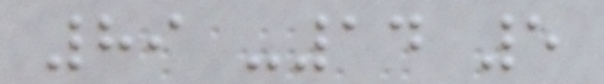89 -14 5
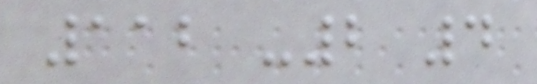112 -2 4
